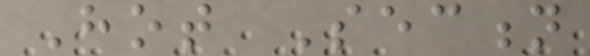Hot Section
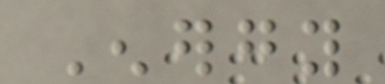Energy
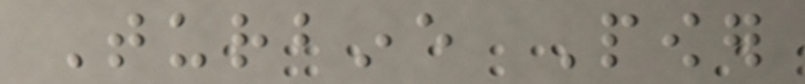Turbine Power
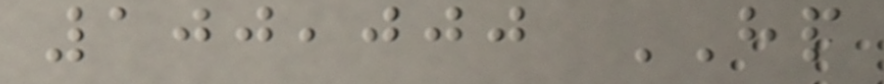100,000 HP
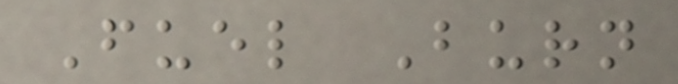Fuel Burn
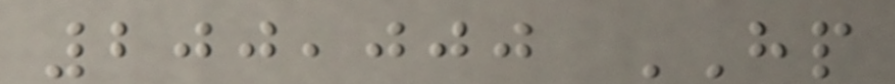200,000 HP
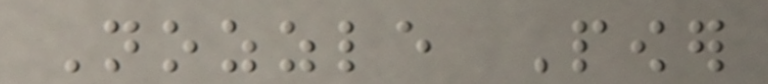Nozzle Power
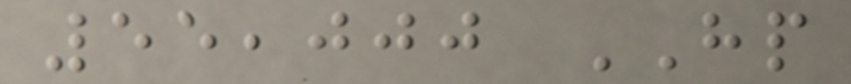55,000 HP
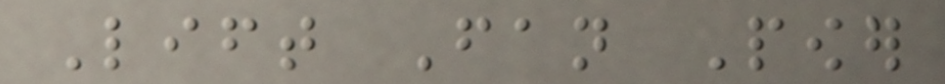Lift Fan Power
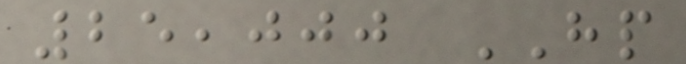25,000 HP
